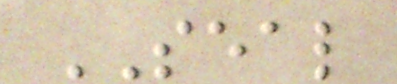SEAL
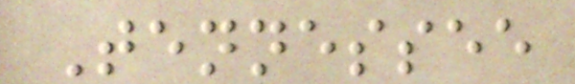Tennessee
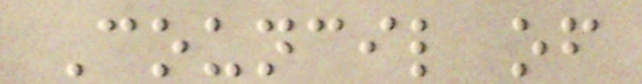Council of
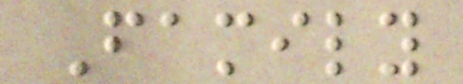Family
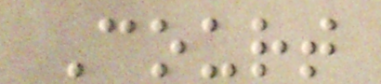Court
